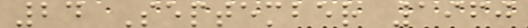24 September 1960
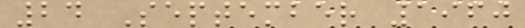24 September 1960
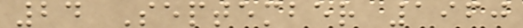24 September 1960
